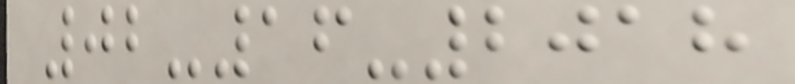02-16-2018
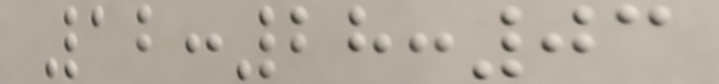12:28:03
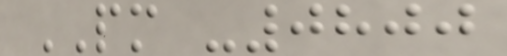PM -0800
